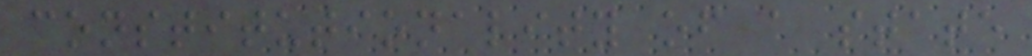constitutionality of a state
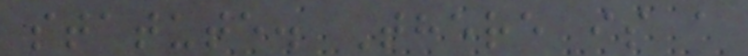statute. There is a
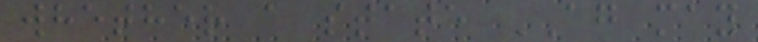whether a state AG may
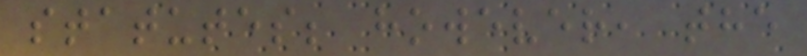statutes; however, the
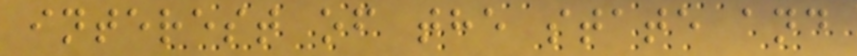interest of the state and
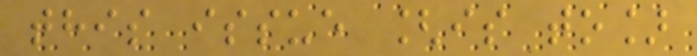this issue [is to]
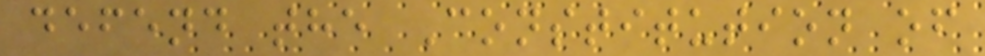defend the Constitution of
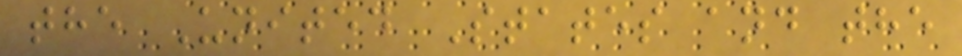the United States and the
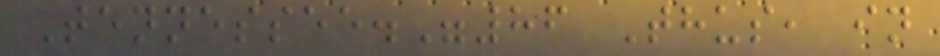Tennessee."86 Thus, in
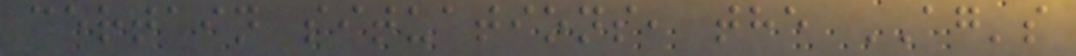certain situations, the AG's
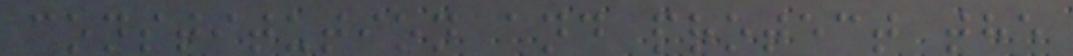constitution and protect the
